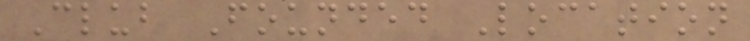Club Founded Location
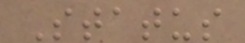Status
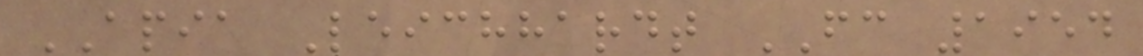APIA Leichhardt FC 1954
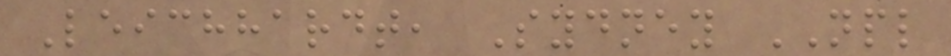Leichhardt, Sydney NPL
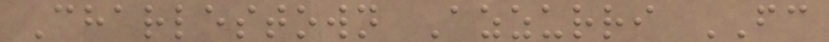Charlestown Azzurri FC
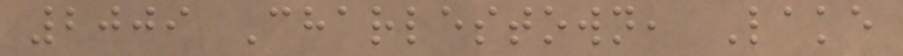2009 Charlestown, Lake
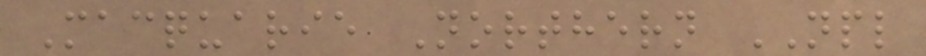Macquarie Northern NPL
